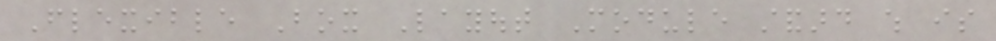Flexible Box Layout Module standard which is
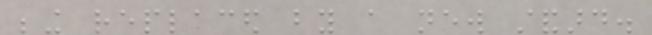being replaced by a new standard.
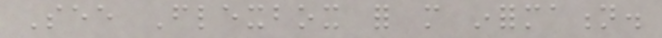See Flexbox for more information.
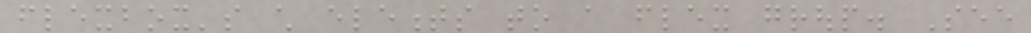flexbox's child elements to a flex group. See
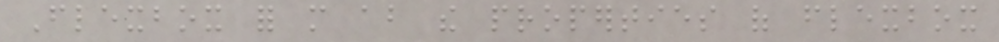Flexbox for more about the properties of flexbox
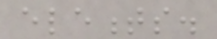elements.
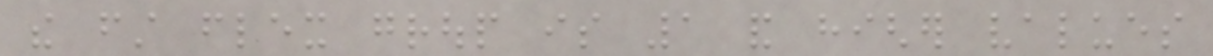the first flex group is 1 and higher values
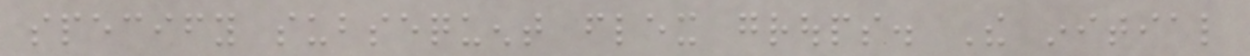specify subsequent flex groups. The initial
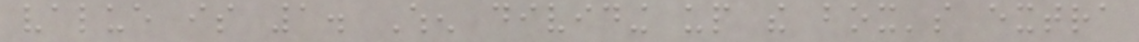value is 1. When dividing up the box's extra
